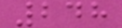248
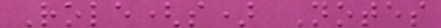Role(s) Notes
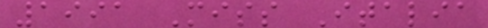1991 Miss Italia
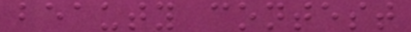beauty contest
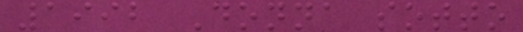1992 Donna sotto
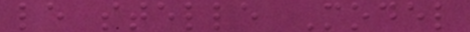le stelle Model
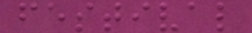festival
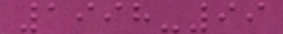1998-99
